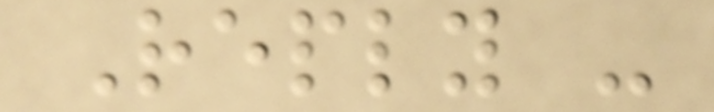Reply -
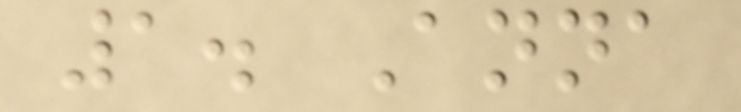1. Anna
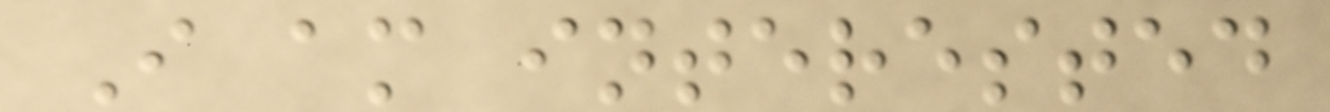I am interested
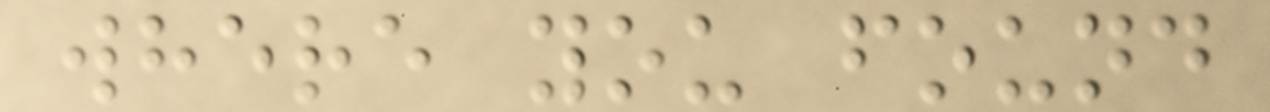where you found
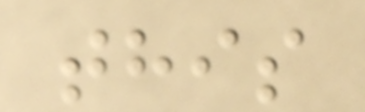this
